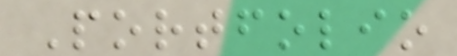Portfolio
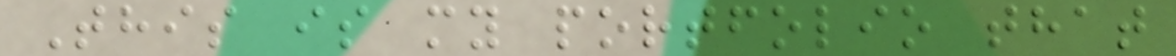This is my portfolio that
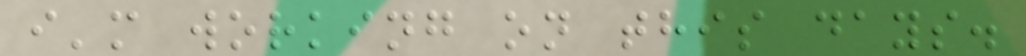i'm working on this days.
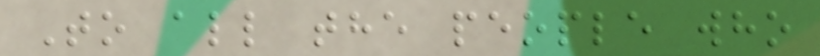To all the people who
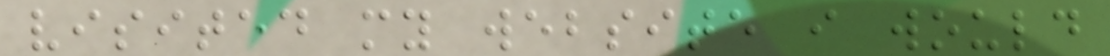visited my website i would
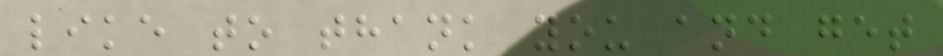like to thank you and get
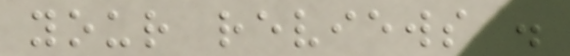your reviews .
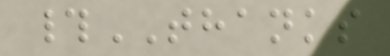#THANKS
